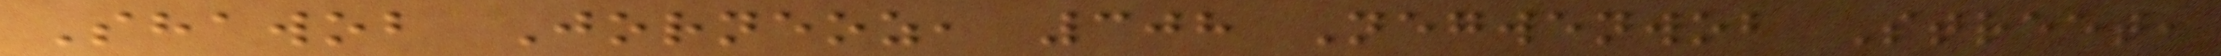Shawob Jorneoz, 308 Negwenwob Street,
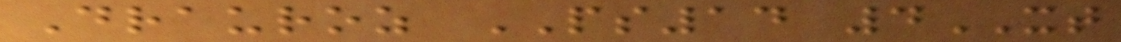Drauroz PS14 4XT
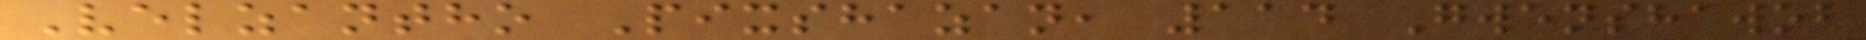Velzantho Pixshazan, 114 Gwenshawob
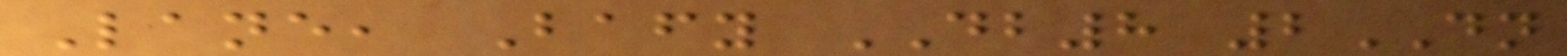Lane, Bafy DB8 2DN
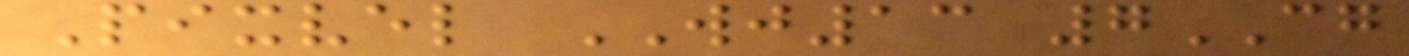Pixvel WJ13 7CG
